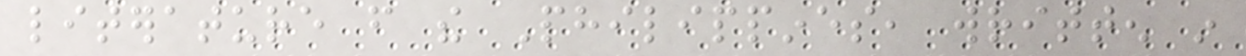literature from the Philippines, written in
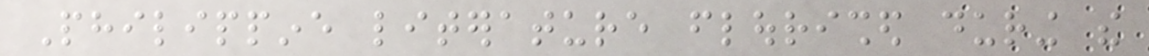Philippine literature flourished during the
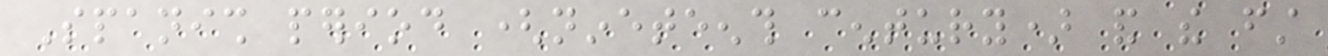Spanish period (nineteenth century) and the first
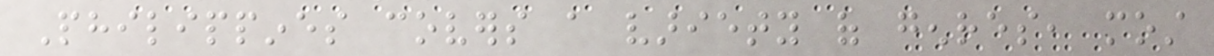Philippines covers a variety of genres, most
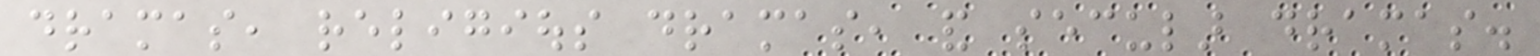dramas, religious dramas, and secular dramas.
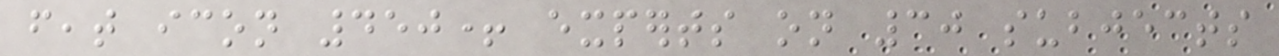feat icon 450+ experts on 30 subjects
